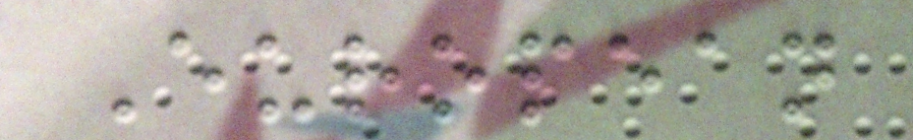European
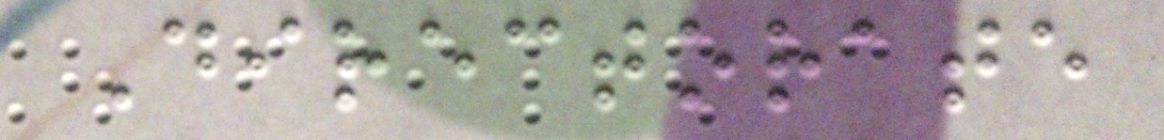Directorate
